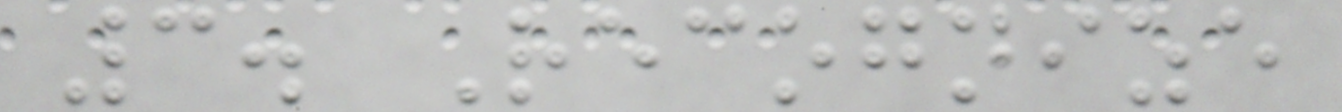3. Recognize
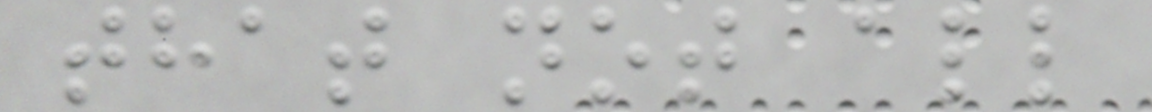that not all
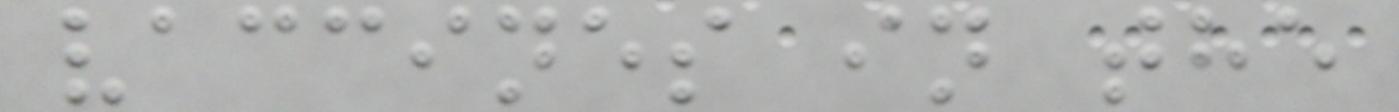vaccines in the
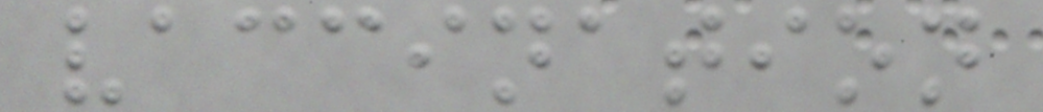vaccination
